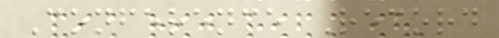Conference Record
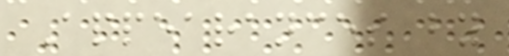Appearances by
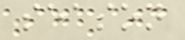season
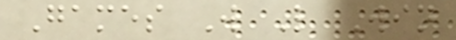Games W L Win
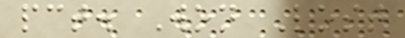pct. Won Lost
